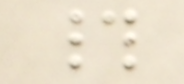#
